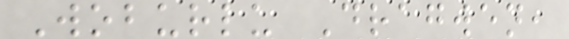Woburlu Dragwen,
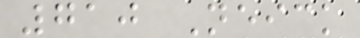710 Neick
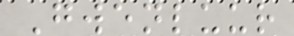Gwenluur
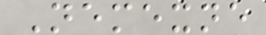Nemexne
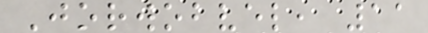Jorwobvel, 11
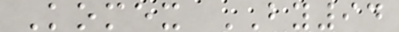Komex BY94
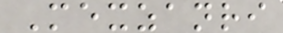Mexzanri
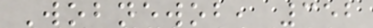Wobnewob, 352
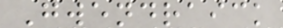Gwendraick
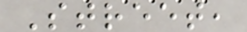Street,
